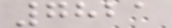7821
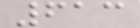613
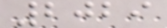2029
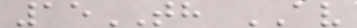15TH AV
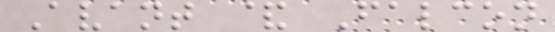Avant & Falcon
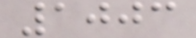1003
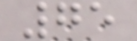75
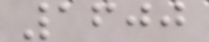1600
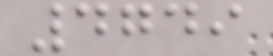4749
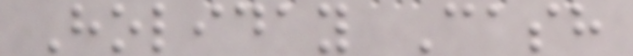Holiday Cash
